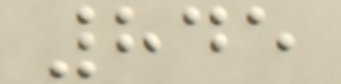845
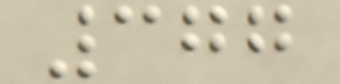377
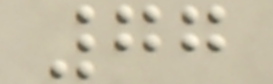77
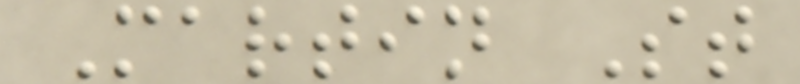Martin St
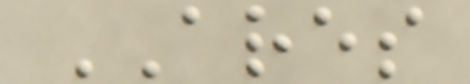ARES
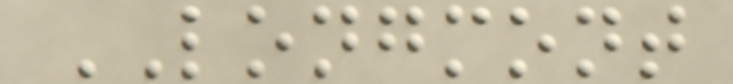LONGMONT
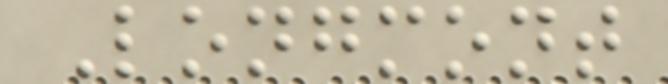Longmont
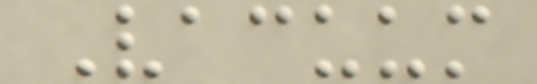Vacuum
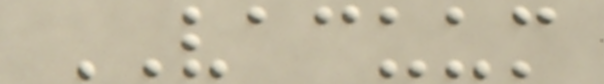VACUUM
